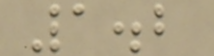1.2
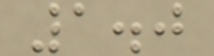1.0
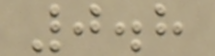0.8
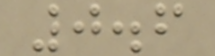0.6
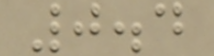0.4
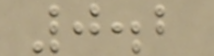0.2
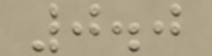0.0
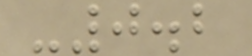-0.2
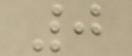0
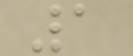1
